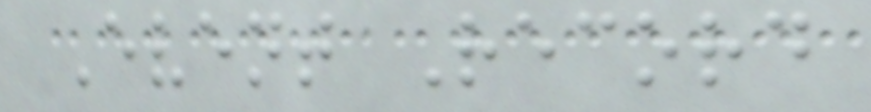Event Record
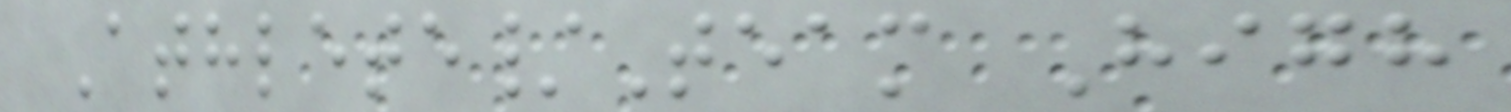Athlete/Team High
